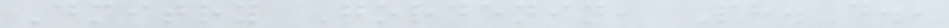Dmitry Gordenin, Ph.D.,
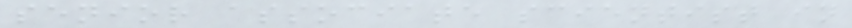senior associate scientist in
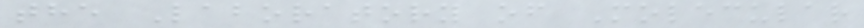the Laboratory of Molecular
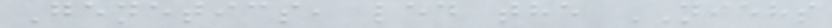Genetics, led the NIEHS
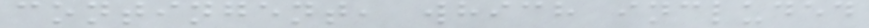contingent, which included
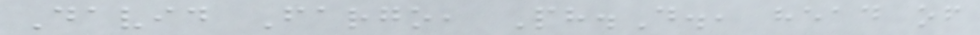David Fargo, Ph.D., head of
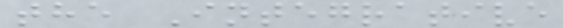the Integrative
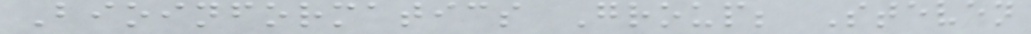Bioinformatics Group; Steven
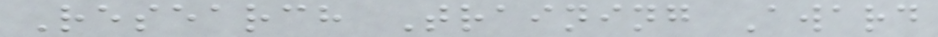Research Training Award
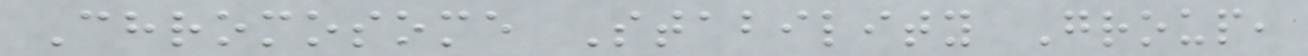Chromosome Stability Group,
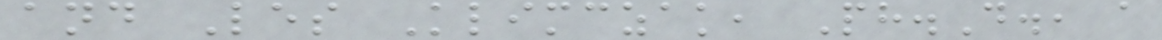and Les Klimczak, Ph.D., a
